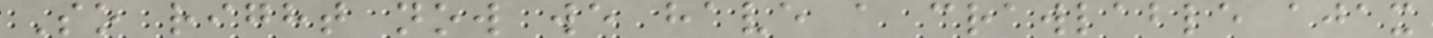So right now we have a crawlable ajax
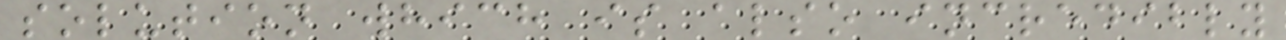solution which is also incredibly
